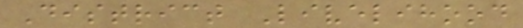District Livelihood
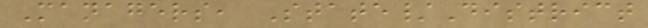Managers, State/District
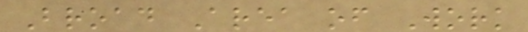Broad Area of Work
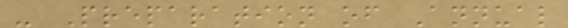- Preparation of Annual
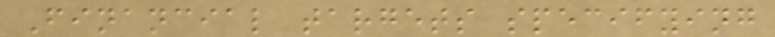Financial targets specifying
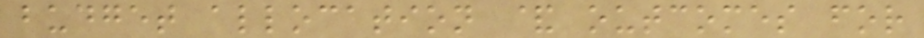budget allocation & outcomes for
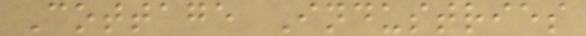Cottage Industries
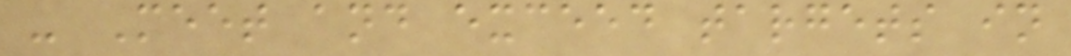- Meet and exceed targets in
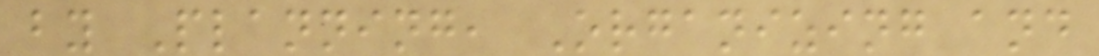by Planning, Organizing and
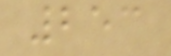253
